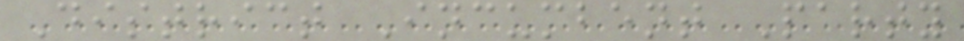District Incumbent Party
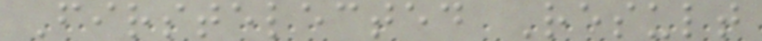Firstelected Result
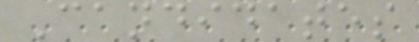Candidates
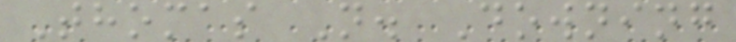Thomas N. Downing
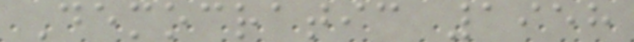Democratic 1958
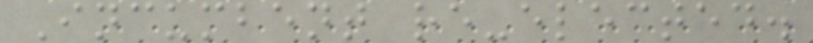Incumbent re-elected.
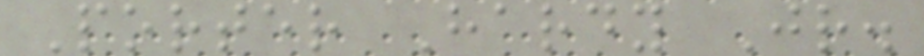Porter Hardy Jr.
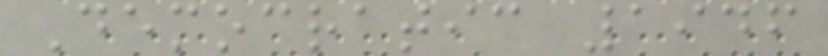Democratic 1946
